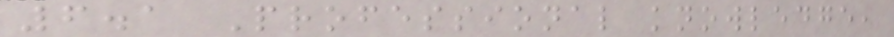6.1 Professional knowledge,
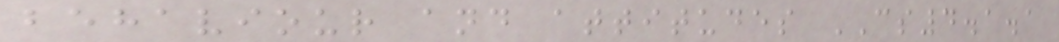behaviour and attitudes CS4.1.1
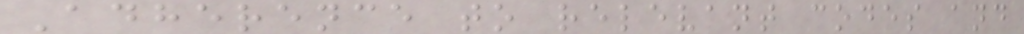Adherence to relevant codes and
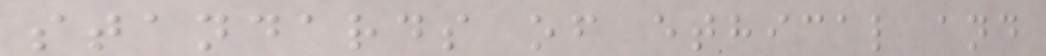standards of ethical and
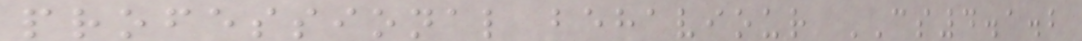professional behaviour CS4.1.2
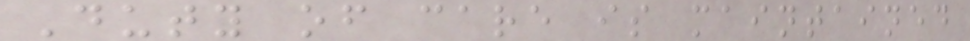Duty of care is maintained
